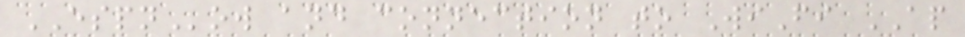ESPNow and connection to WiFi AP
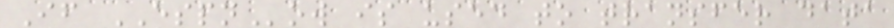If ESPNow is used to transfer data
